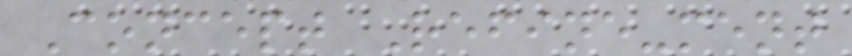Concept Refine-ment
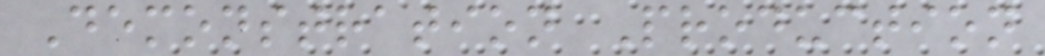Demonstration Production
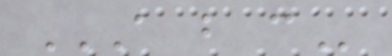A B C
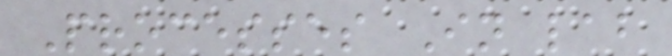Processes In lab
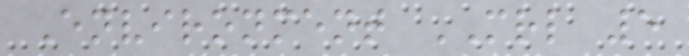Environment MRL 5
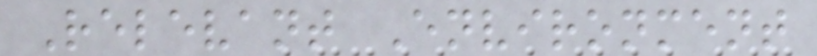Relevant Environment
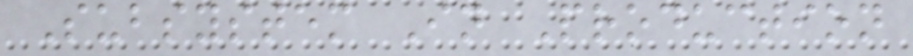Subsystem In Production
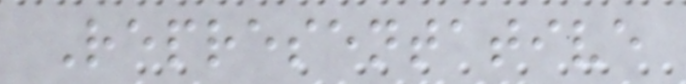Representative
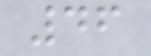46
